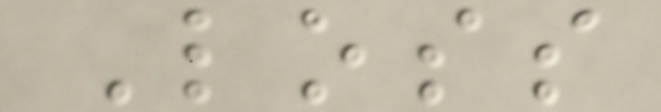Loss
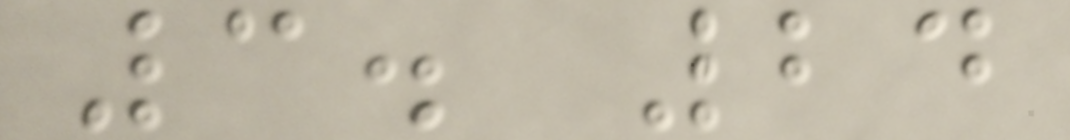3. 24
